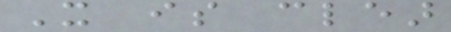It is clear
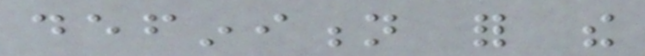definition for the
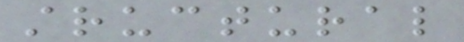structural
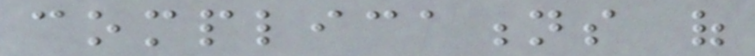complications of
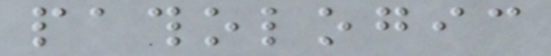pathologic
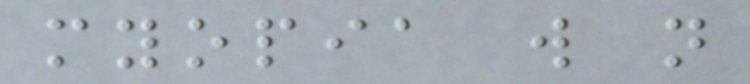myopia will not
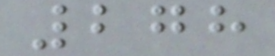278
